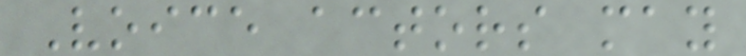Voice actors may
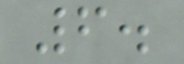6.
